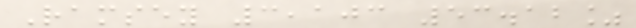Ramsey 3,103 53.12%
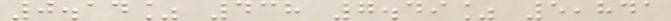0.14% 438 7.49% 5,841
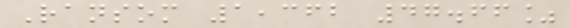Ransom 1,362 47.66%
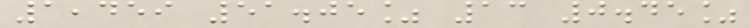1,459 51.05% 13 0.45%
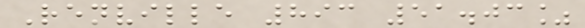Renville 893 51.03%
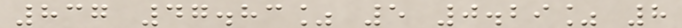837 47.83% 5 0.29% 8
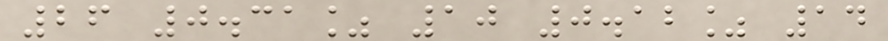26 0.31% 10 0.12% 14
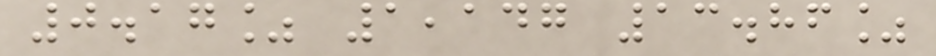0.17% 1,147 13.86%
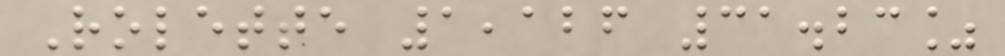Rolette 1,126 31.23%
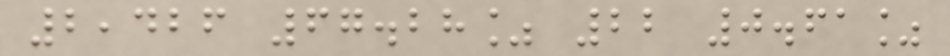2,426 67.28% 22 0.61%
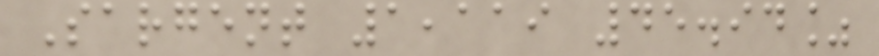Sargent 1,119 45.94%
